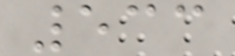533
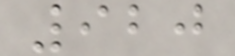920
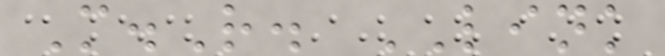M.R. LINK
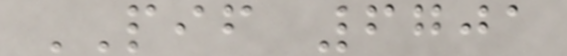PIF 6701
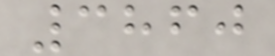3860
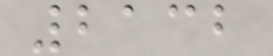2132
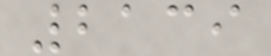2139
